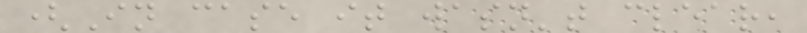(In case it wasn't clear,
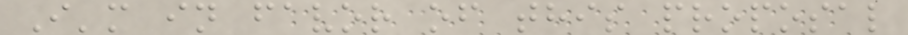I'm in favor of this proposal
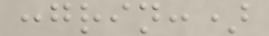:grin:)
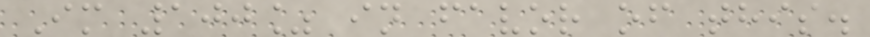Im 100% in favor of this.
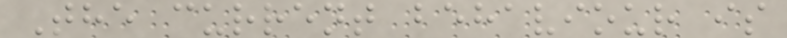The current behaviour is
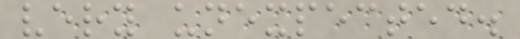very unexpected.
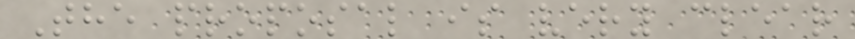The proposal is very clear
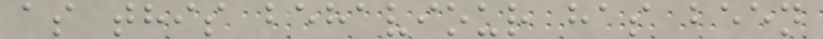as this behaviour has been
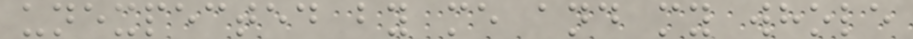unexpected by me and my whole
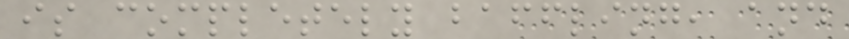is completely baffling, and
